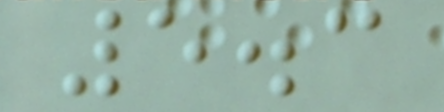5.3
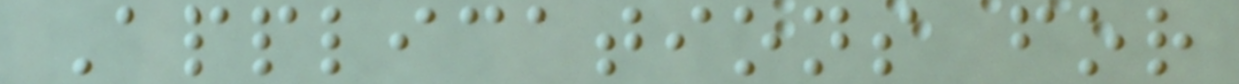Applications for
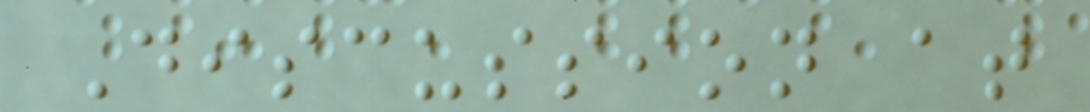Discussion at
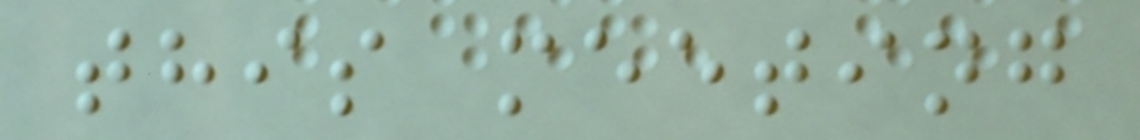this meeting
